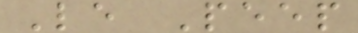Le Peep
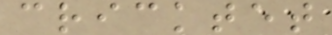cricktet
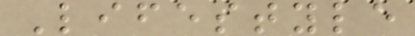Lifestyle
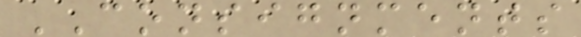CONSIGNMENTS
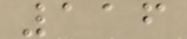116
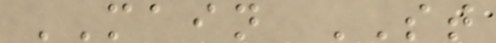MAIN ST
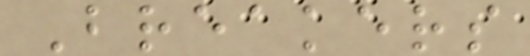Breakers
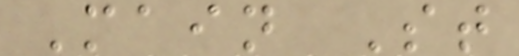Main St
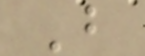B
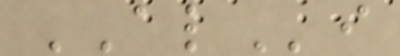ALi
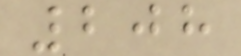208
